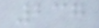237
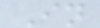In
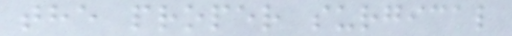the proper surgical
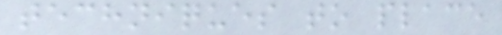techniques to place
